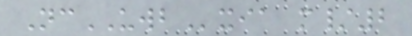NcUWBxia m/2
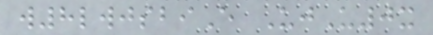w8lwjsbiE UjU0x
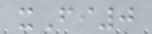xFi0
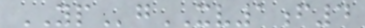YPgXV1f4
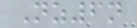Nz6n
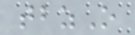tbzO
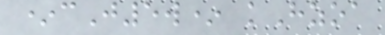*cJ5w* kHzoa
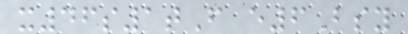x46s1tF e6Bsy
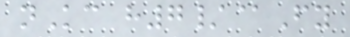nKc h7/@Fy
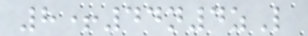8+44n4zL
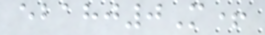ebahj0M+
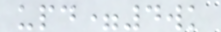upd=4wk
